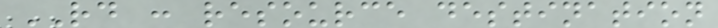RD : resource destination
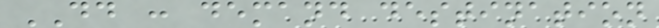DD : demand destination
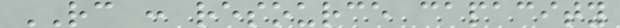RC : resource capacity
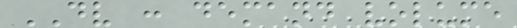DV : demand volume
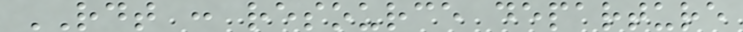RDT : resource departure
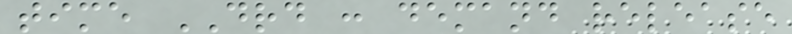time DRD : demand release
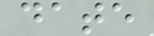date
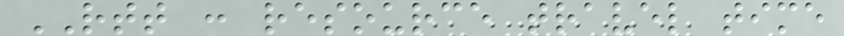RTT : resource travel time
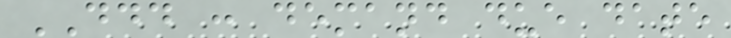DDD : demand due date
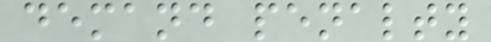demand penalty
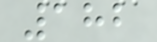182
